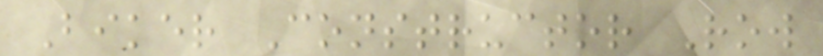Biker Constructor Row
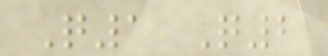Q1 Q2
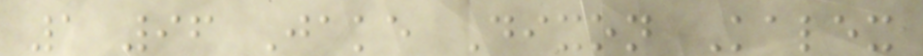1 96 Jake Dixon Kalex
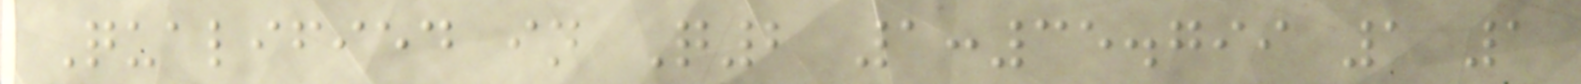Qualified in Q2 1:35.799 1 1
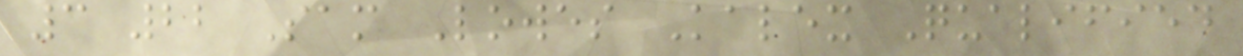3 22 Sam Lowes Kalex Qualified
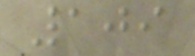109
